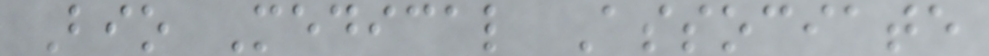Bio Medical Associate
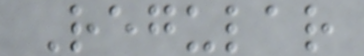Regular
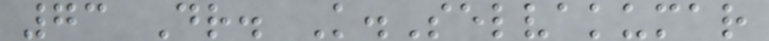73 Dr. K.Selvakumar
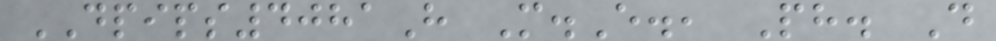DPIPS4081H M.E., Ph. D
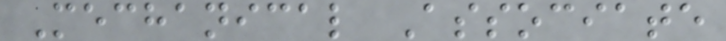Mechanical Associate
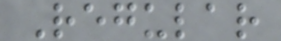Regular
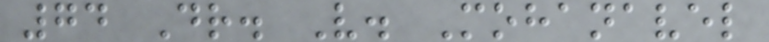74 Dr. V. Mohanavel
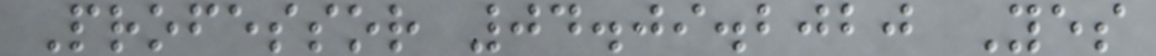Professor 04.09.2020 Yes
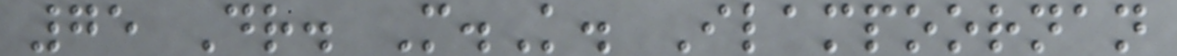75 Dr. M.K. Ilampoornan
